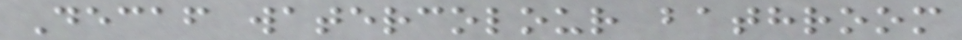Decaf watercolour bathroom
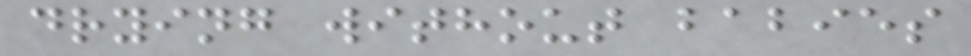drying without babies
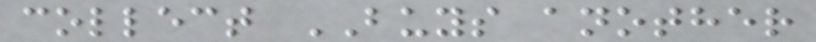collect BUYS another
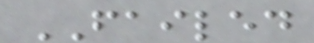FAILED
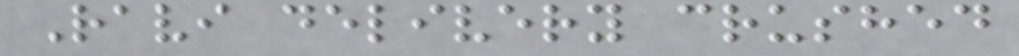Ravi delivery crushed
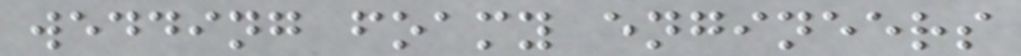wedding foamy engineers
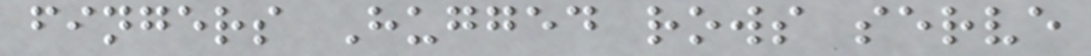fingers Hugged rows serve
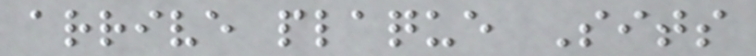arrive plaque Sits
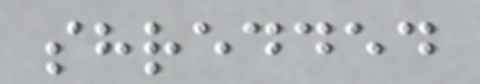shredded
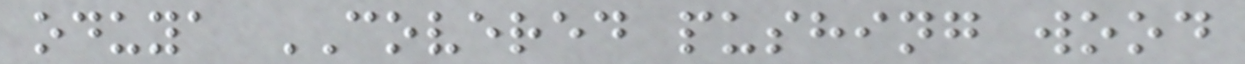oduya COVERED pushing wood
